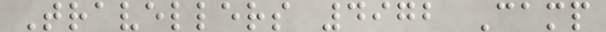Travellers 4972 Camp
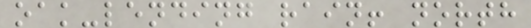oak-lending rain! north
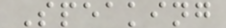Speaking
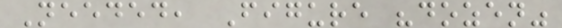Needed, Figure "dozen"
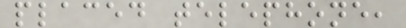placed telephone,
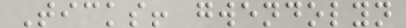Ticks! gwendolyn
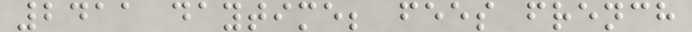2411 daytime; fees french
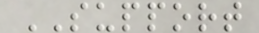SUPPORT
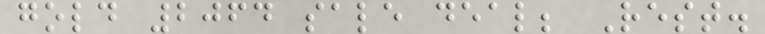gold 2064 sale deal; Rest.
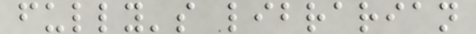fully's librarian
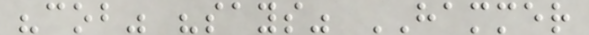"cob" "says" HAMMER
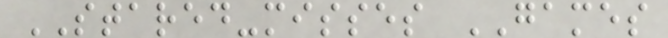STARED-misses GAMES
